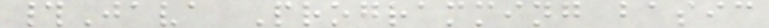#Java Programming basic
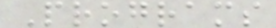Programs
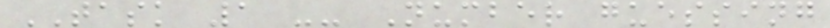TASK 1 -- Number guessing
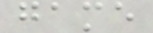game
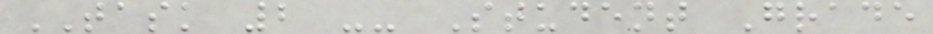TASK 2 -- Student Grade
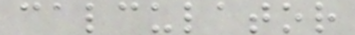calculator
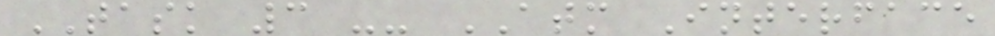TASK 3 -- ATM Interface
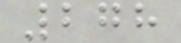278
